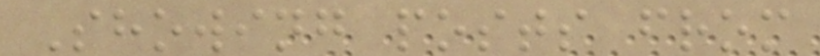Showing posts from
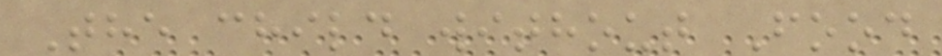The child without Food
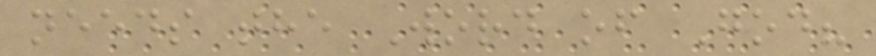needs the Word of God?
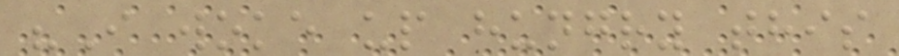"I woke up hungry this
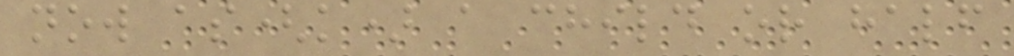now as(k) a child or half
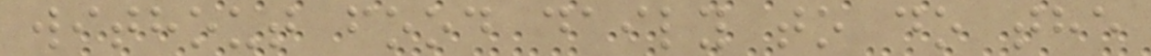without food daily to do the
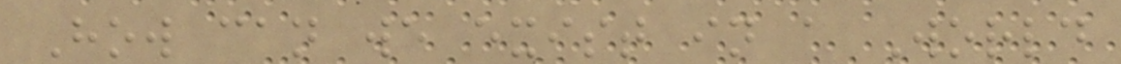How can we exist in a World
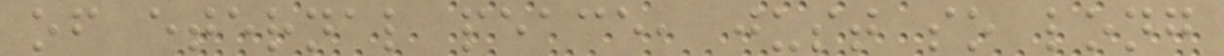of eternal peace, just so long
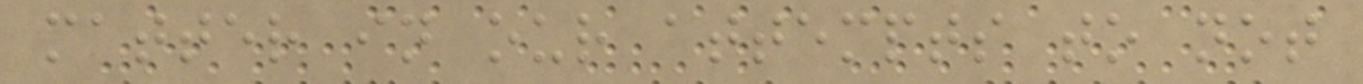matter in our attempts to not
